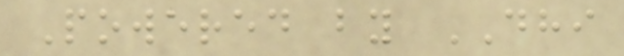Powered by DHI
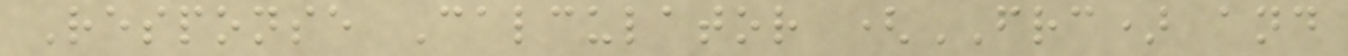Response Calculator (FRC) and
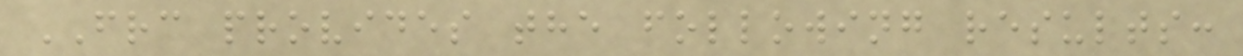FRC provides the following results:
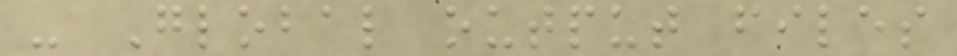- Global output files
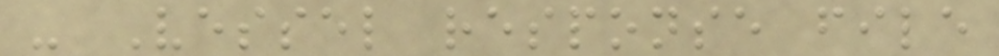- Vessel response file
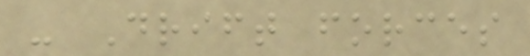- Drift forces
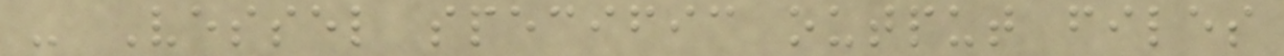- Vessel specific output files
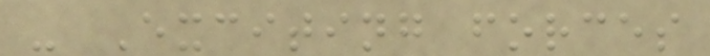- Exciting forces
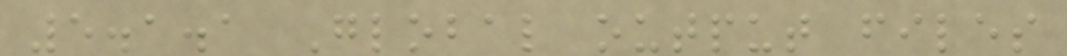5.1.1 Global output files
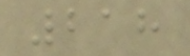218
